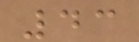43
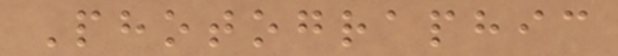Photographic
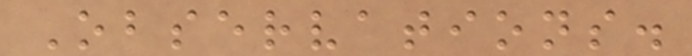Observations.
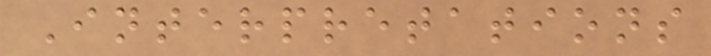Interpretations
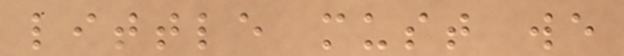little must we
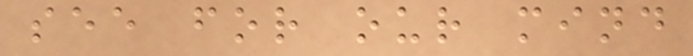see for our mind
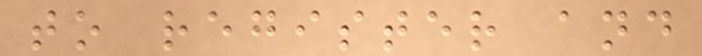to register and
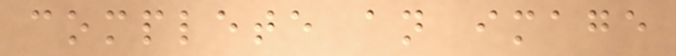complete an image
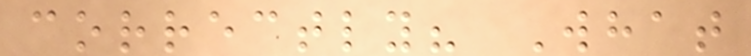correctly? What
